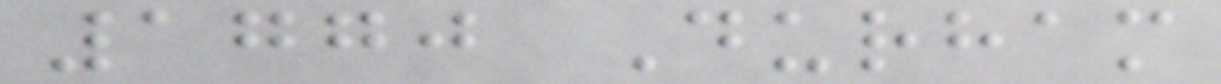1770 Durham
